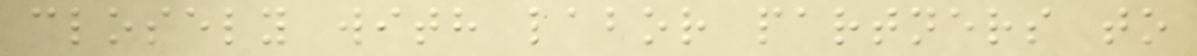closely with labor partners to
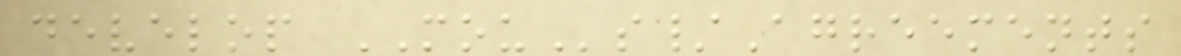develop MOUs/Agreements
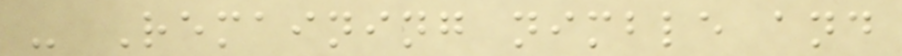- Remaining nimble and
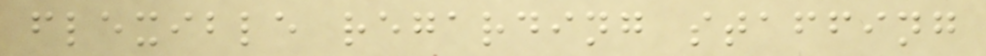flexible regarding staffing
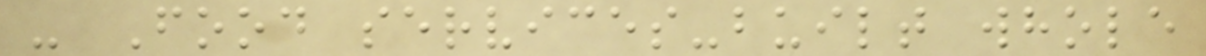- Food services-built whole
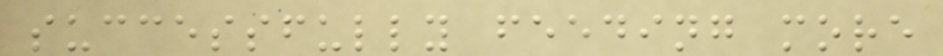successfully feeding more
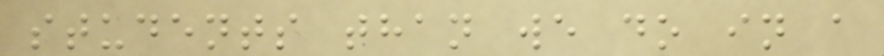students than we do in a
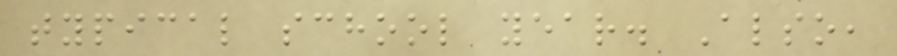typical school year. Also,
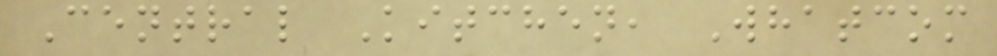Central Kitchen, Whatcom
